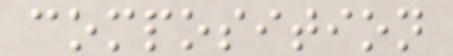composition
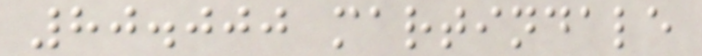80.000 martindale
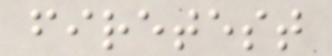firetest
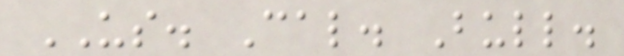US. Cal. Bull.
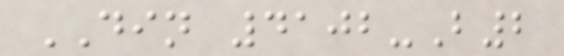DIN 4102-B2
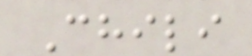Chili
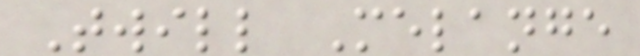Twill Melange
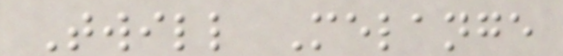Twill Melange
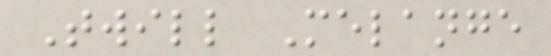Twill Melange
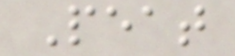Peat
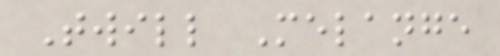Twill Melange
